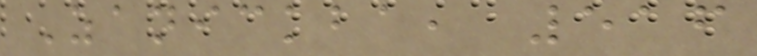Zanickba, 516
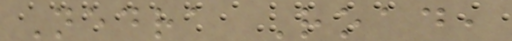Nedra Road,
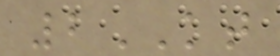2KT
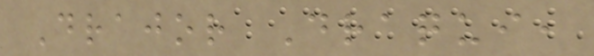Drajor Draqui,
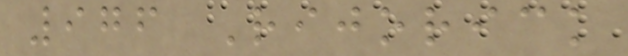976 Rijorick
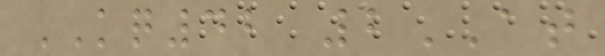KQ42 2AT
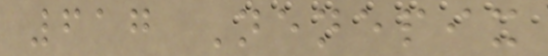617 Nenepix
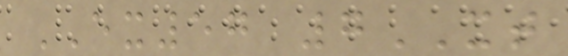EX57 7XT
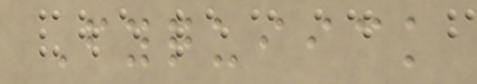Fyquiick
